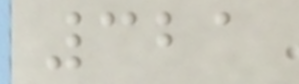321
